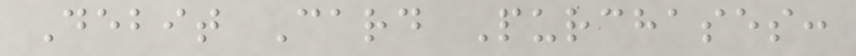Debit Card Purchases:
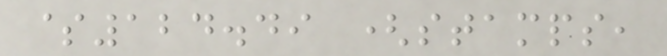$124.49 (stamps,
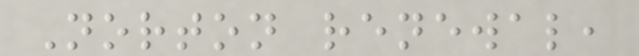Norton renewal,
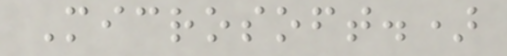Microsoft.)
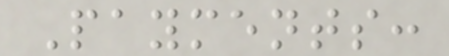Payments:
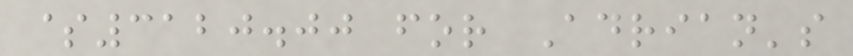$3120.00 for Adrian's
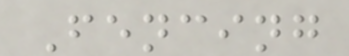Fencing
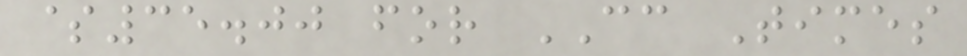$35.00 for CC Times
